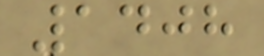1408
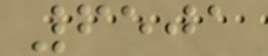6501
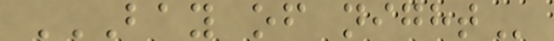BAY OF NIGHT
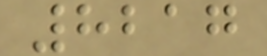8217
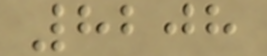8208
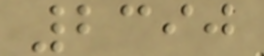2390
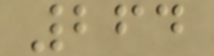264
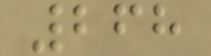268
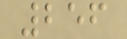256
